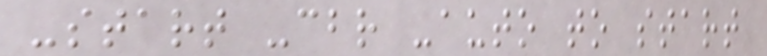-start -cbr -auto to start
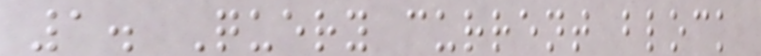1. Query current block
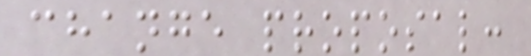change proposal:
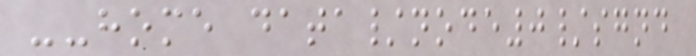--home data/node0/sgnd
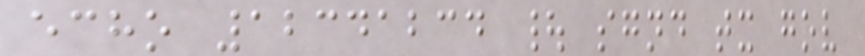echo 12341234 | sgnd tx gov
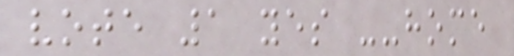vote 1 yes --home
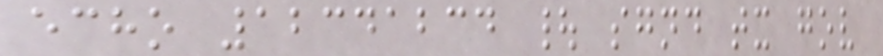echo 12341234 | sgnd tx gov
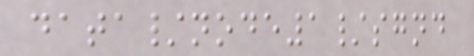data/node1/sgnd
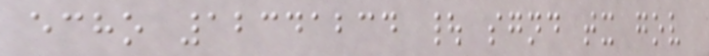echo 12341234 | sgnd tx gov
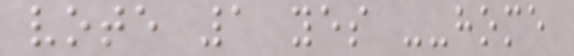vote 1 yes --home
